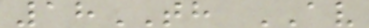18TH AV
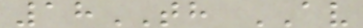18TH AV
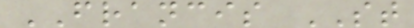FRANCIS ST
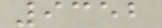9352
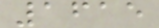1615
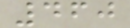460
